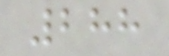288
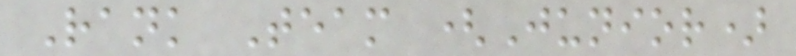Rank Team (Junior)
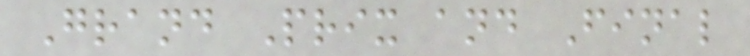Grand Prix and Final
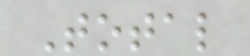Total
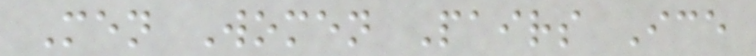Men Women Pairs Ice
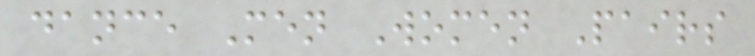dance Men Women Pairs
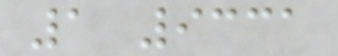1 9331
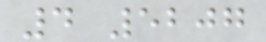4 5207
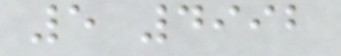5 4992
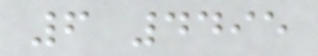6 4495
